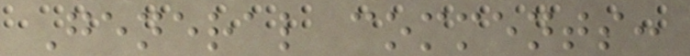General comments:
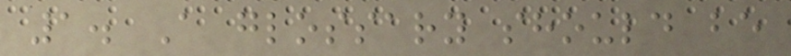1. A glossary should be
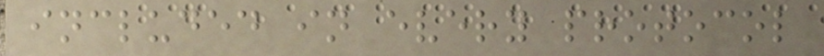included in every protocol
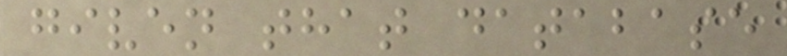given that database
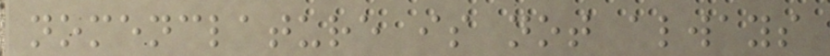nomenclature is not always
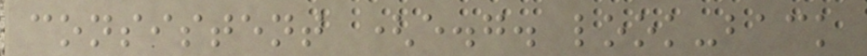consistent (e.g. look-back
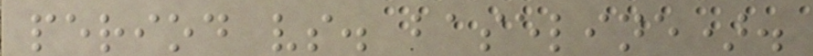period vs. baseline).
